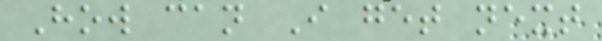How can I get next
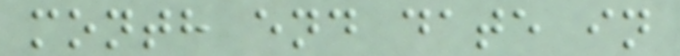month end date in
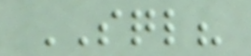SQL?
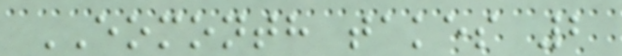EOMONTH takes 2
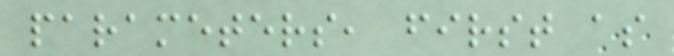parameters, first as
